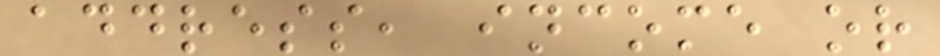address, income or
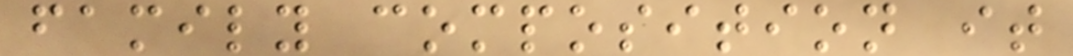family composition it
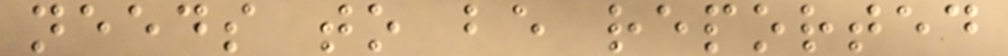needs to be reported
